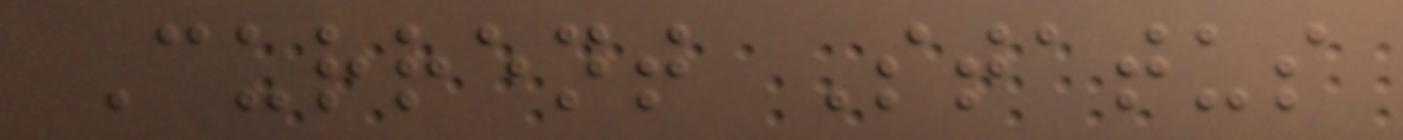Current Status
